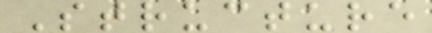Structure
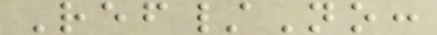Ref/No:
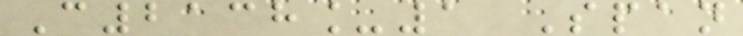C2138_1 Span
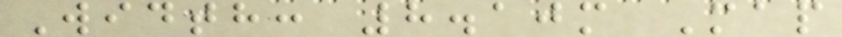Width: 8.10m Map
